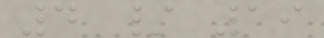4 / 19
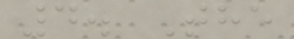4. The
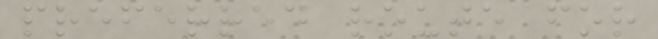preferred route for
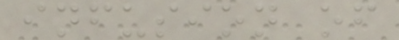infusion of
